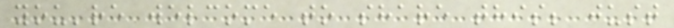you're welcome to share this; just
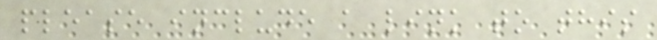please include a link to this
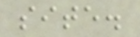site.
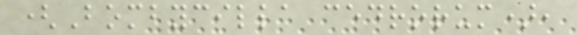(Bombycilla cedrorum),
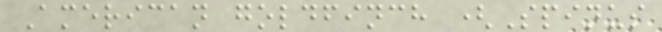American goldfinch (Spinus
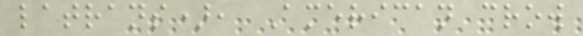latrans), American crow
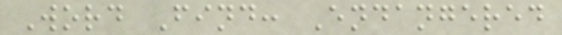Word Find: Endangered
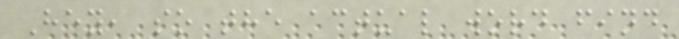Hey, so the actual word find
